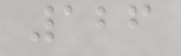126
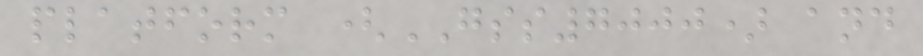platform (GSS7000) and
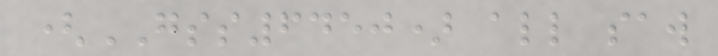(GSS6450) all saw
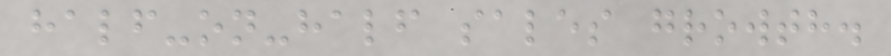half-on-half sales growth.
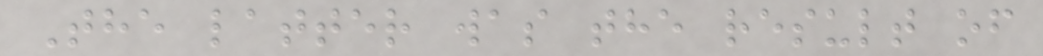The latter was the result of
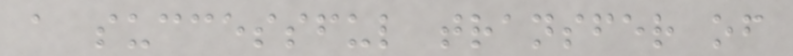a successful transfer of
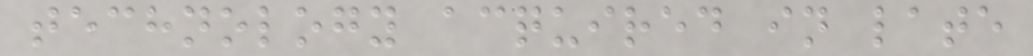technology acquired in late
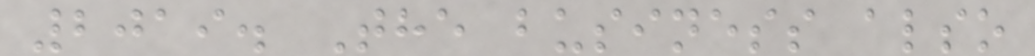2019. The business also
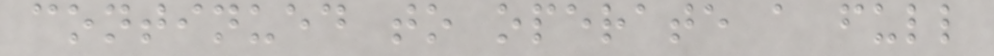continued to operate a full
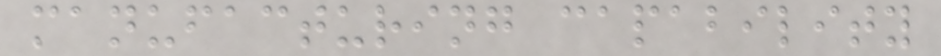manufacturing capability
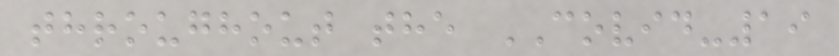throughout the COVID-19
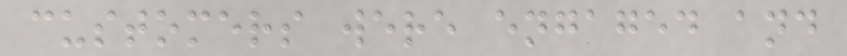customers were engaged and
